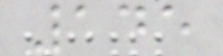145
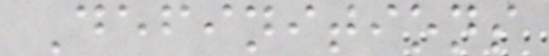Definitions
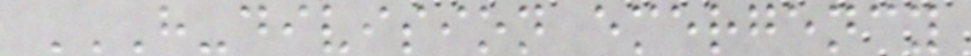H-DIVISION EMERGENCY
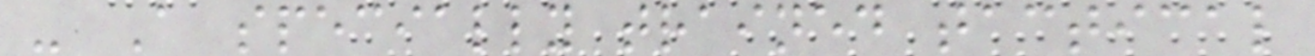- A specially trained tactical
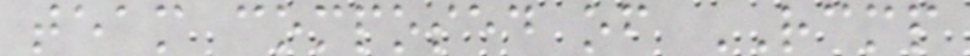team composed of RCMP
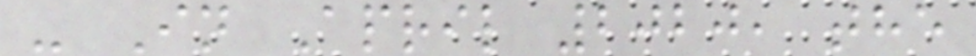- In April 2020, the
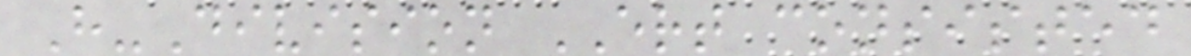H-Division ERT consisted
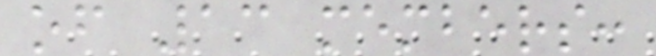of 13 members:
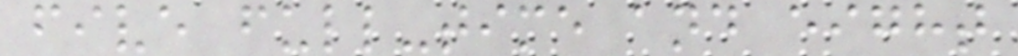five full-time and eight
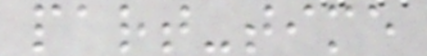part-time
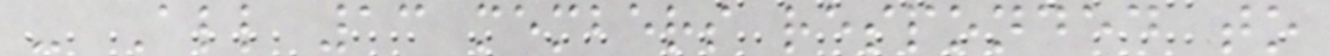- All 13 members responded to
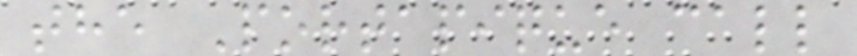the Portapique call
